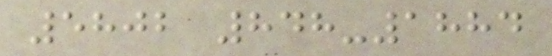5802 848-1884
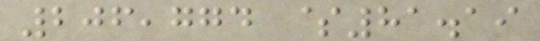206,774 $81.19
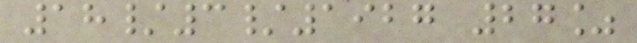18/3/1927 27%
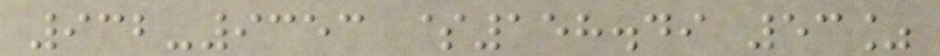932-9353 $158.49 53%
